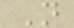N
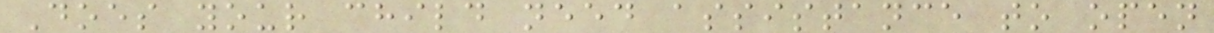Does your child need assistance to open
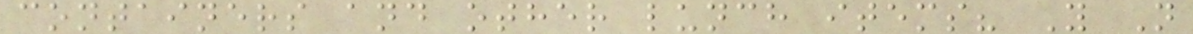containers and other lunch items? Y N
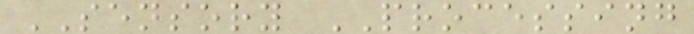SENSORY PROCESSING
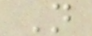N
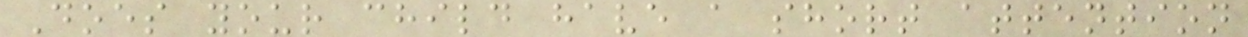Does your child have a short attention
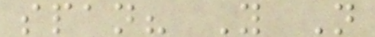span? Y N
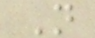N
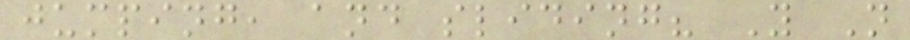jumping, and sliding? Y N
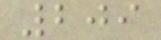209
